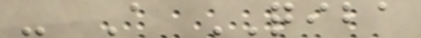- A QIBA
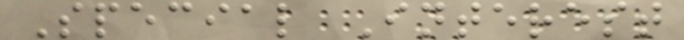Special Interest
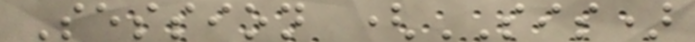Session (SIS)
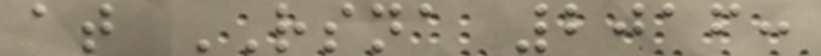at RSNA 2016:
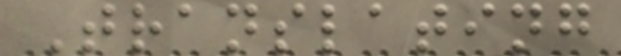Translating
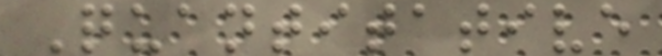Quantitative
